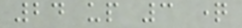24 up 3 question
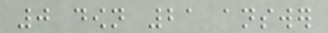0 down 21 answer
